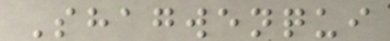Shagwenqui
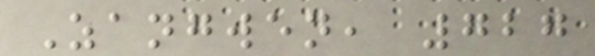Zangwen, 727
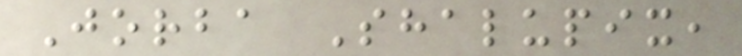Jorba Shalupix,
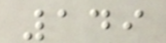149
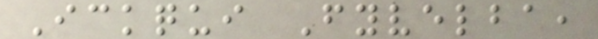Ickqui Fyvelba,
